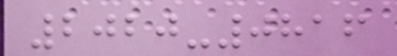2020-0816
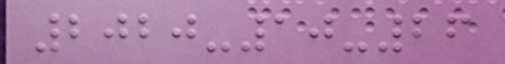2020-10-26
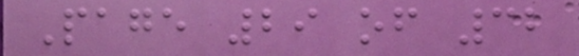Page 29 of 32
